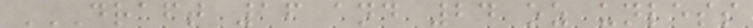DRAFT 16 AND 24 OZ UNLESS
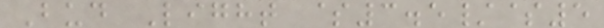Bud Light $3.5/$5
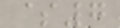$7
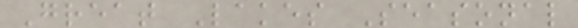Great Lakes Seasonal
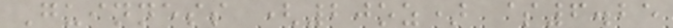Guinness (20oz) $6.25
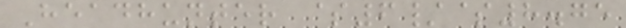Headhunter $6/$8.75
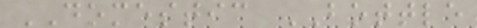DOMESTIC BOTTLE
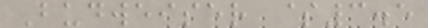Budweiser $3.5
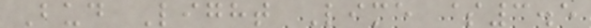Bud Light Lime $3.5
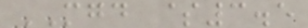MGD $3.5
